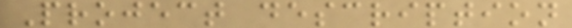Project description
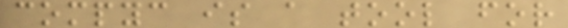compyc is a tool for
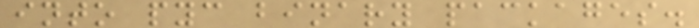into pyc binary packages.
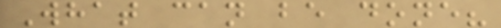What can be done?
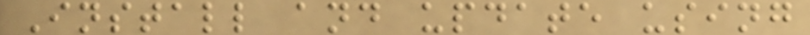Install and update using
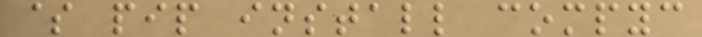$ pip install compyc
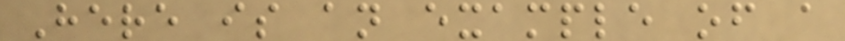Here is an example of a
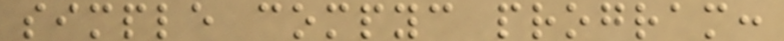simple compyc program:
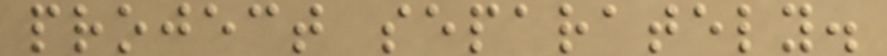project separately.
